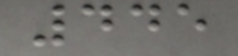445
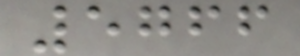5766
